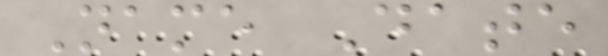Name Date
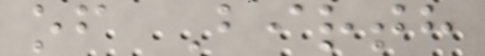of Birth
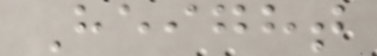Height
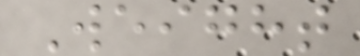Weight
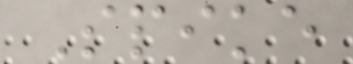Spike
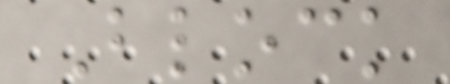Block
